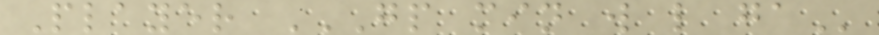Player GP MIN W L GA
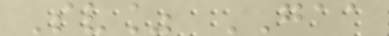Sv% GAA
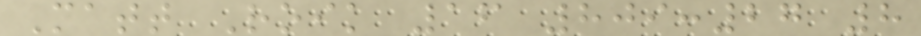Matt Roik 16 809:27 8
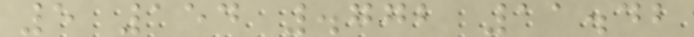5 154 .772 11.42
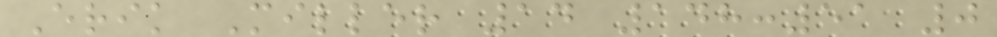Erik Miller 14 148:51 0
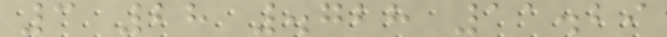3 28 .728 11.29
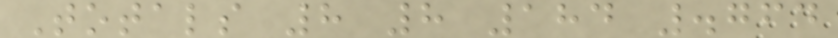Totals 8 8 184 .764
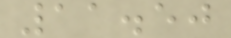11.50
